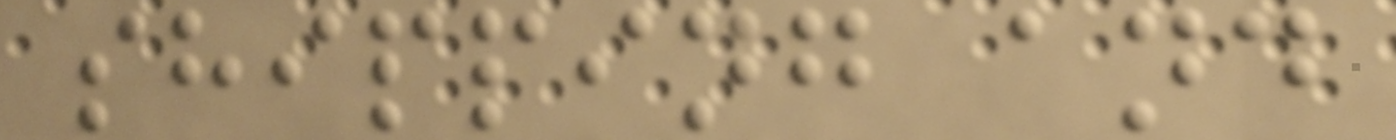shipping and
